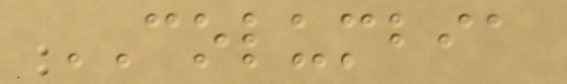COLUMBIA
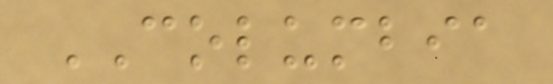COLUMBIA
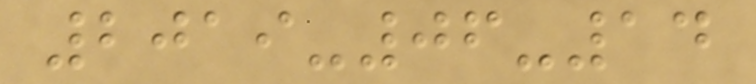2019-06-14
